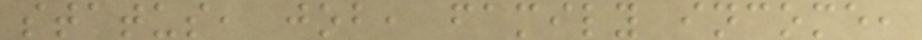status, job, family income,
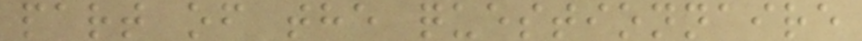part of the questionnaire
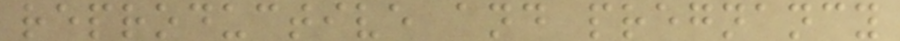reproductive and pregnancy
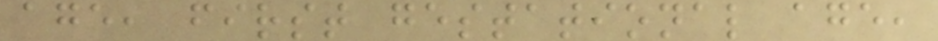age, first gestational age,
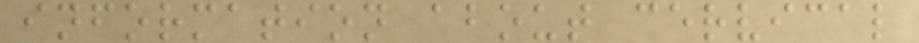information about cervical
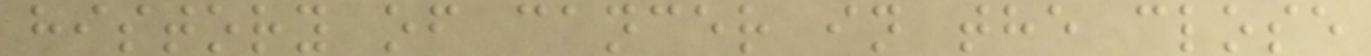history of cancer in the close
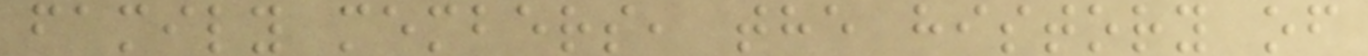family members, the history of
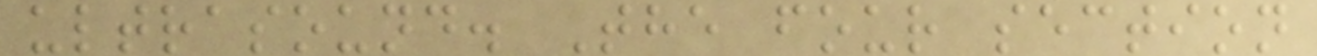ultrasound. The four section
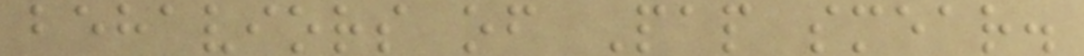behaviors of Pap smear.
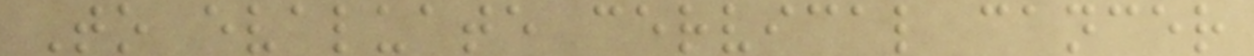To evaluate cervical cancer
